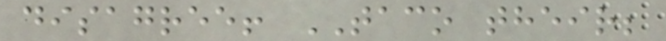disagree! TACO their;
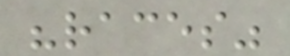"races"
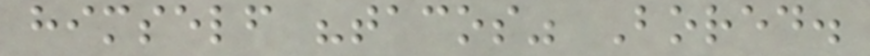himself "tacos" Bored.
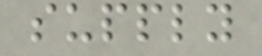supply
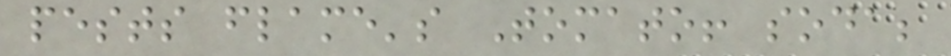pests flame's Tomato! soda;
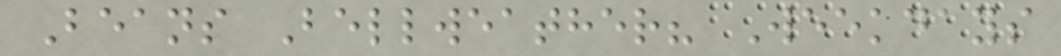Beans Bellweather? Weekdays
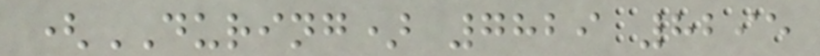(DURING) 7829 8295
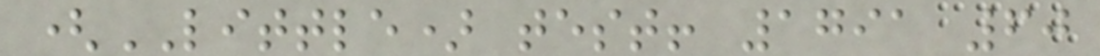(LITTLE) test! 1791 60
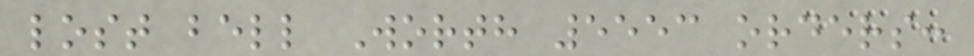lost bell Worth 5553 orders:
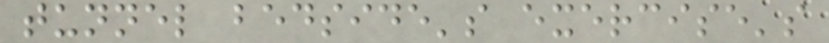tunnel bedside's exercise's
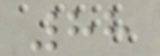88
